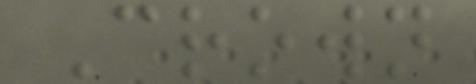Crown
